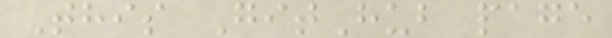This GitHub page
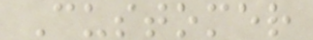Customer
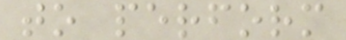to perform
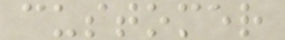customer
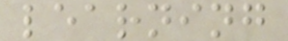learning
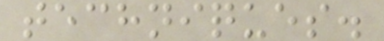techniques.
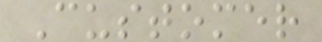Customer
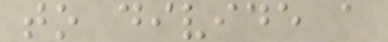to divide a
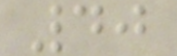40
